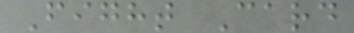Fight Card
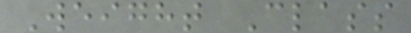Weight Class
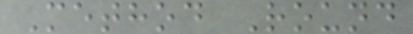Method Round
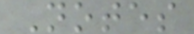Notes
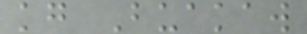kg Buakaw
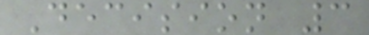Decision 3
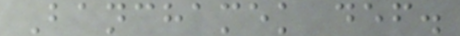Banchamek def.
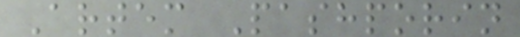Artem Pashporin
